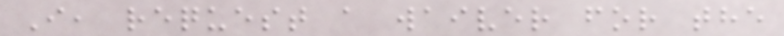I, request a waiver for the
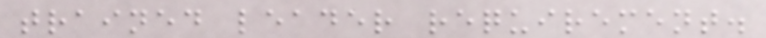trained leader requirement.
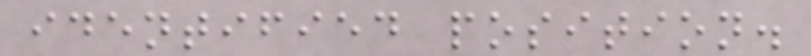identified position.
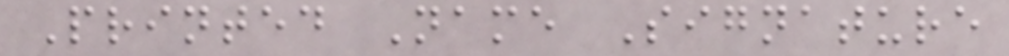Printed Name Signature
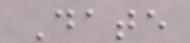Date
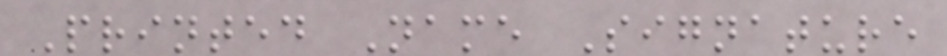Printed Name Signature
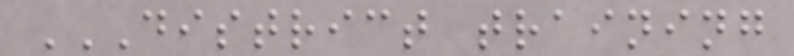DISTRICT TRAINING
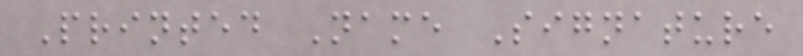Printed Name Signature
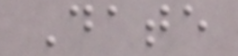Date
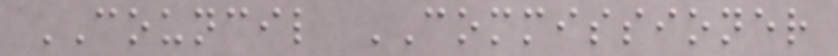COUNCIL COMMISSIONER
